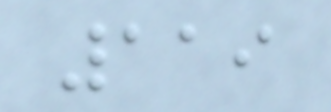119
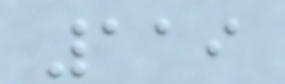119
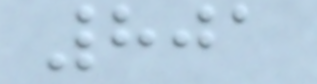801
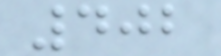402
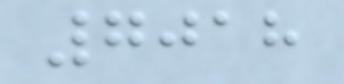7018
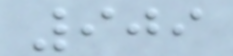909
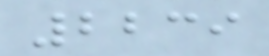2239
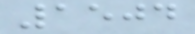1504
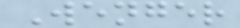Wenger
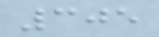305
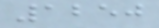1250
